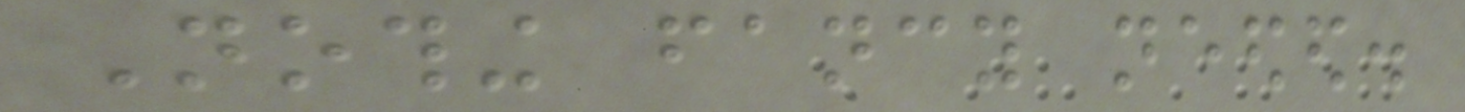Nothing fancy needed.
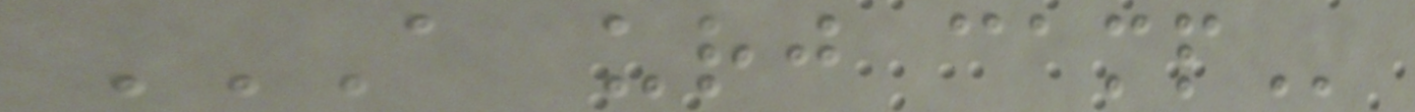A URJ CAMP
